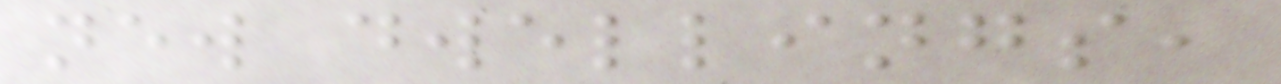new dwellings,
